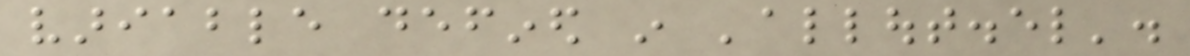variable defined in 'allout.el'.
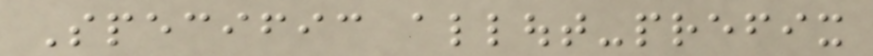Specific allout-prefix
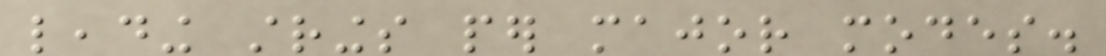leading strings per major modes.
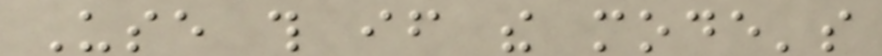Use this if the mode's
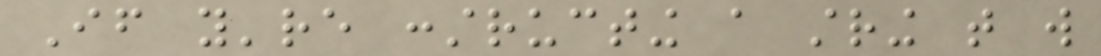If you're constructing a string that will
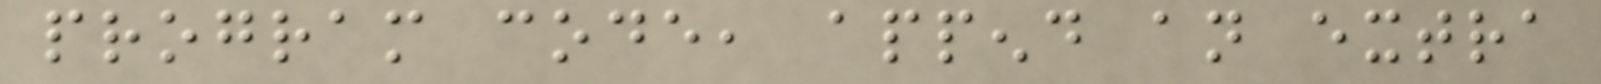program code, append an extra
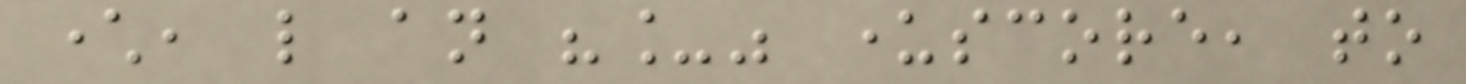character, like an "_" underscore, to
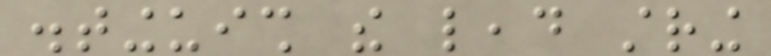distinguish the lead string
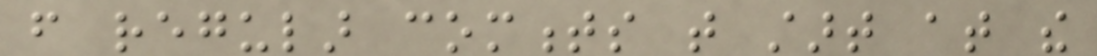from regular comments that start at the
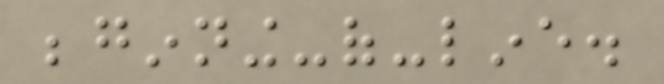beginning-of-line.
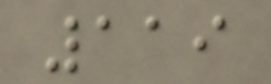119
